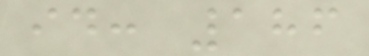id: 186
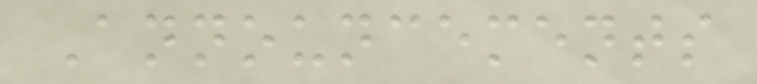Announcements
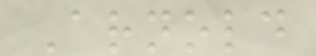Arnold
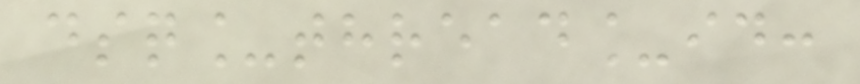dsq_thread_id:
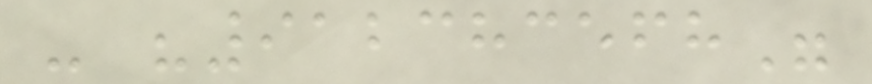- "912383568"
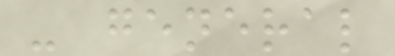- general
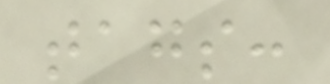tags:
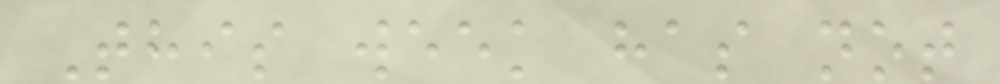This week has not
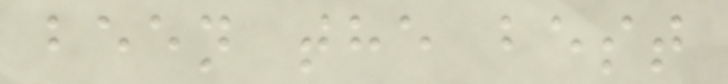been the best
